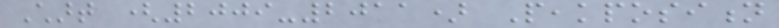Chart (2009-2011) Peakposition
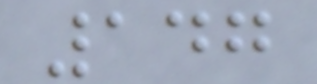147
